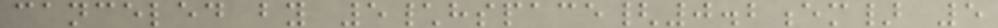canceled by 5\hspace{0.2em} 5
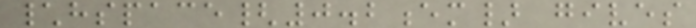\hspace{0.2em} gives
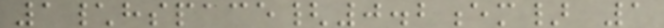1\hspace{0.2em} 1
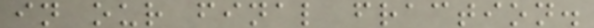in our final fraction.
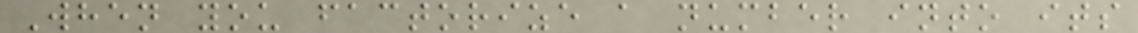When you factorize a number into its
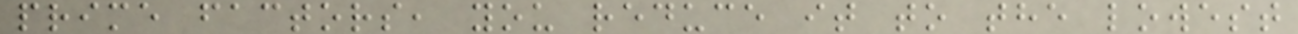prime factors, you reduce it to the lowest
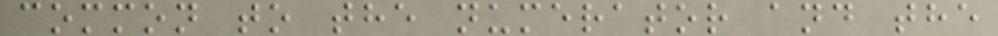common to the numerator and the
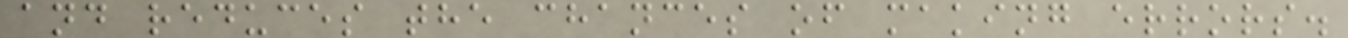and reduces the chances of making errors.
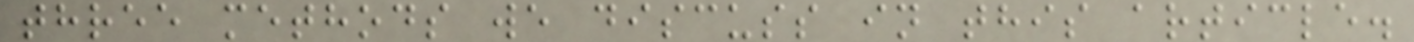three methods we discuss in this article.
